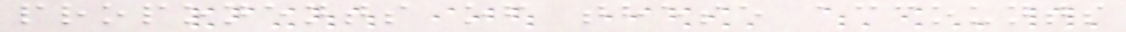proponents of these accounts
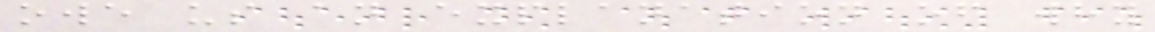owe us an explanation of why
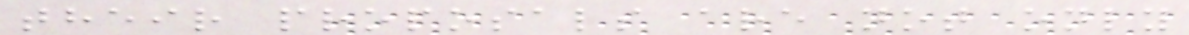their proposals are not only
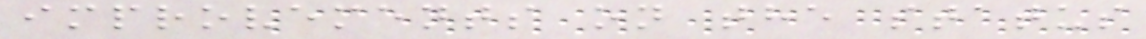improvements on the status
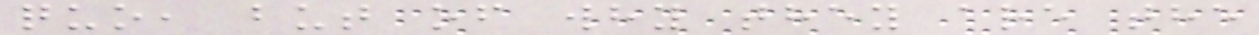quo, but of why they are the
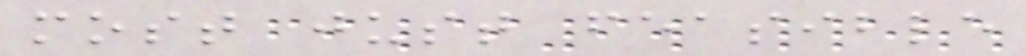most just feasible
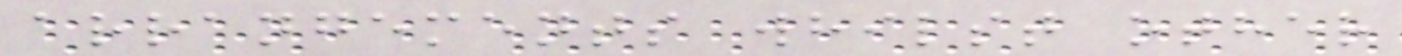arrangements whilst other
